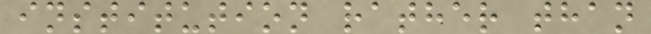institution rather than
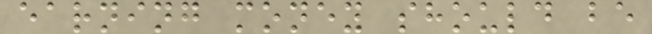earning money should be
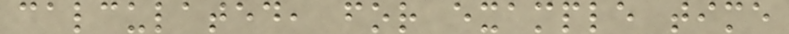calculated, for example time
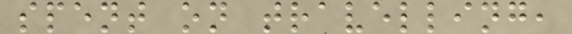spent on travelling,
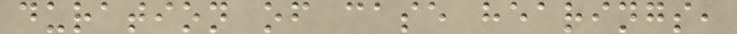duration of case hearings,
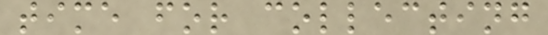time for collecting
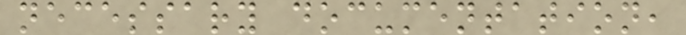necessary documentation,
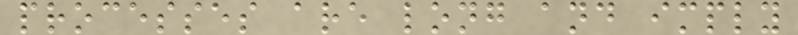processes are long and imply
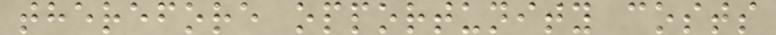therefore opportunity costs
